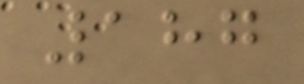187
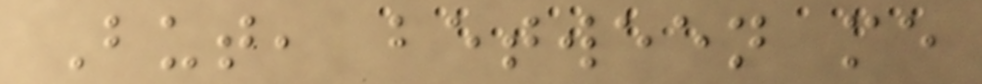But, between me
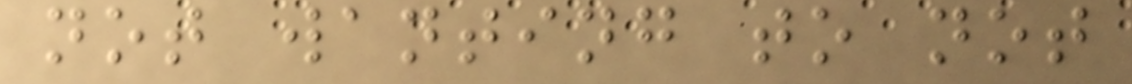not wanting to not
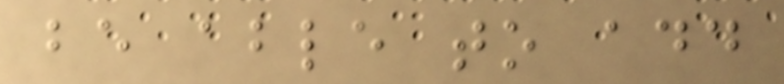be able to add
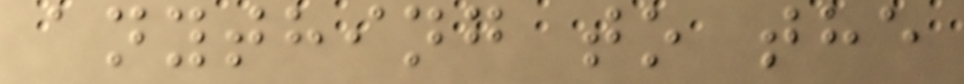anything to the
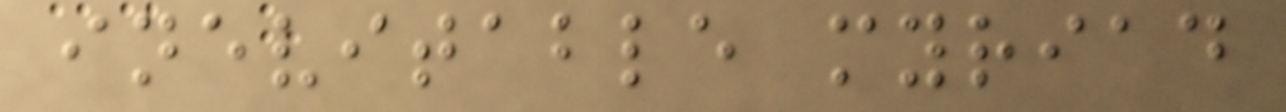inevitable myriad
